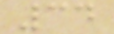34
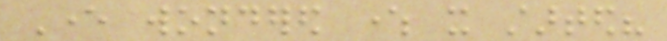Ever wondered where it started?
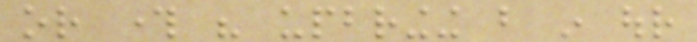or through his upbringing but in our
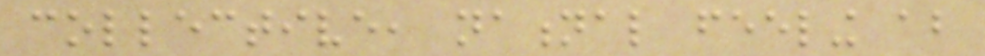collective, national feeling about
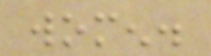women.
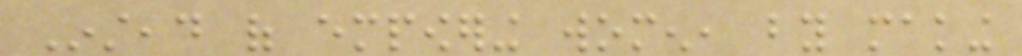Instead of empowering women, by making
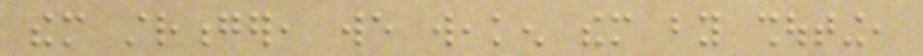them stronger, we weaken them by shouting,
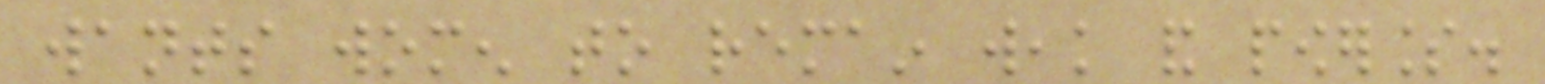wants women to remain weak and powerless.
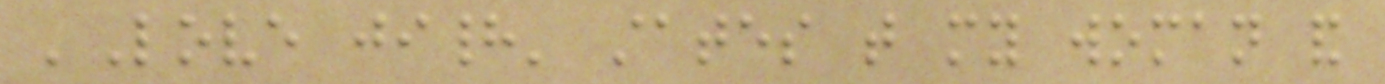'Love jihad' states that my woman and
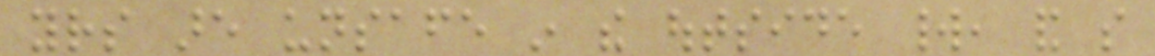yours are unsafe in the outside world, and so
